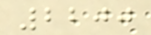2200
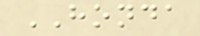HONDA
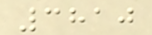3810
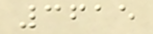3615
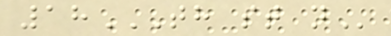18TH ST N
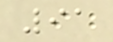91
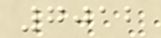7012
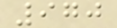970
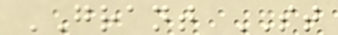GRANT ST
